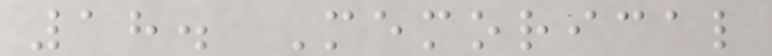18. Memorical
